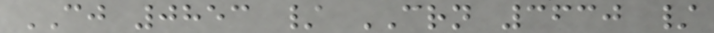CJ 0853 / CRN 3630 /
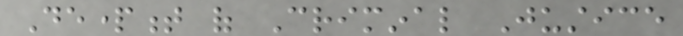Department of Criminal Justice
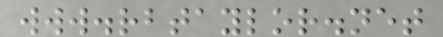www.rbtaylor.net
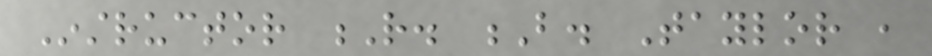Instructor R. B. Taylor ,
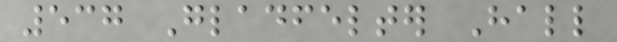537 Gladfelter Hall
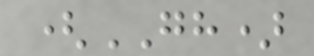(GH)
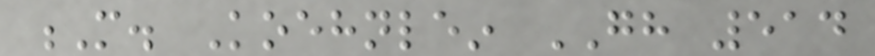M. Koehnlein GH 514
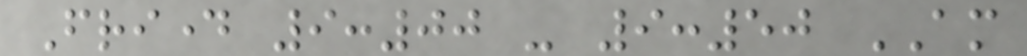Friday 9:00 - 9:50 AM
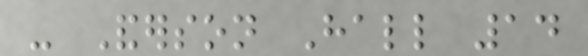- Anderson Hall 14
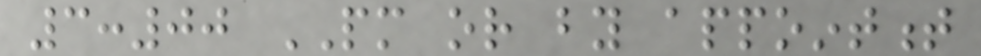3:00 PM or by appointment
